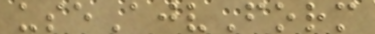useAjvForm
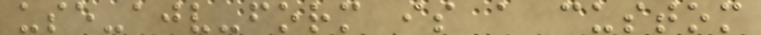use-ajv-form is a custom
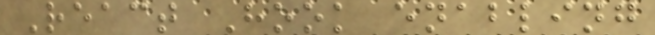React Hook enabling
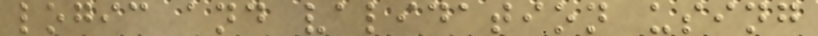logic and validation using
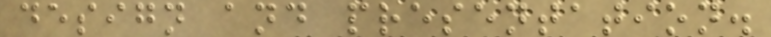design and presentation.
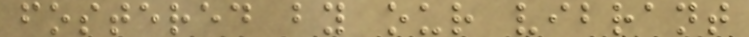fostered by our vibrant
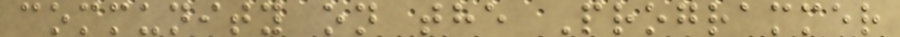community on the Programmer
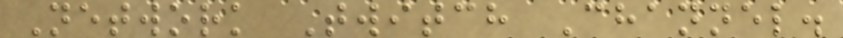Network Twitch Channel.
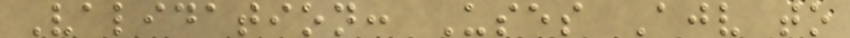Validation: Uses Ajv to
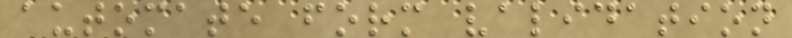automate form validation
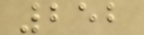252
